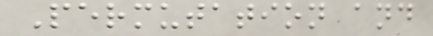Permutation and
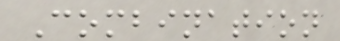Combination
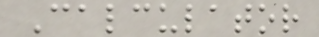Calculator
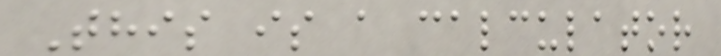This is a calculator
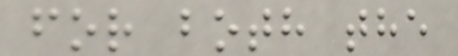for both the
